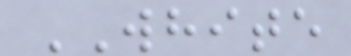WHITE
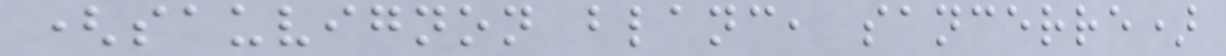(sauvignon blanc, sancerre)
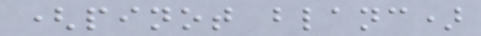(pinot blanc)
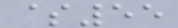$55
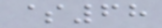$68
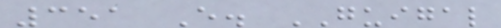351 E. GUIGAL
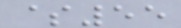$55
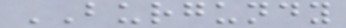BURGUNDY
